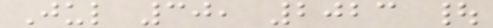Jul 30, 2023 |
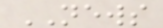NEWS
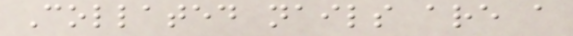Collated nails are a
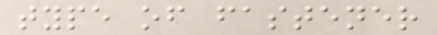type of fastener
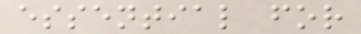essential for
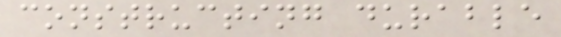constructing durable
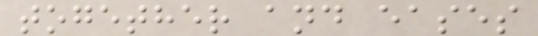together and eases
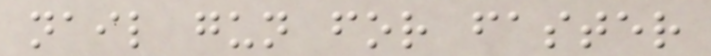nail gun for faster
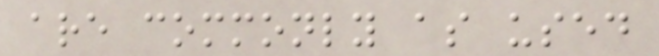are commonly as used
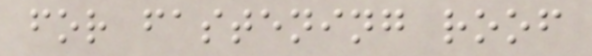for fastening roof
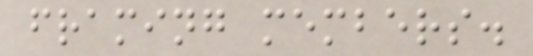framing members.
